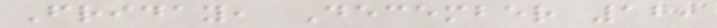Friday, December 12,
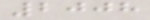2008
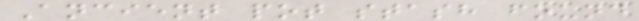Ancient pot stash found
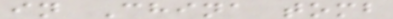in China tomb
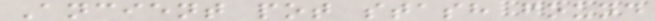Ancient pot stash found
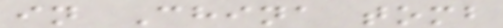in China tomb
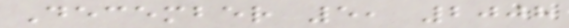December 5, 2008
